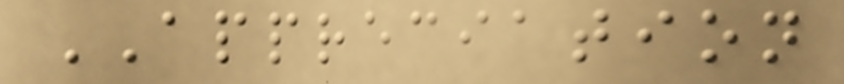APPRECIATION
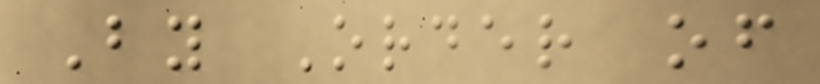By Order of
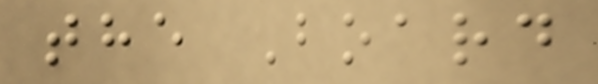the Board
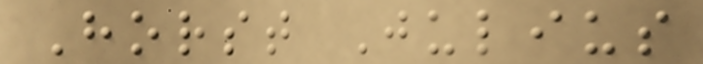Horst Julius
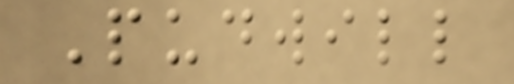Pudwill
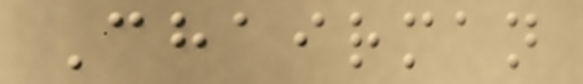Chairman
